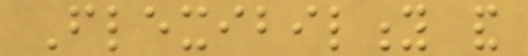Flexibility and
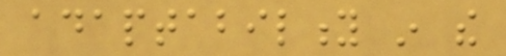adaptability in the
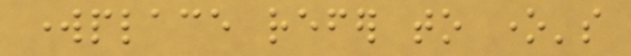workplace refer to one's
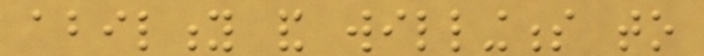ability and willingness to
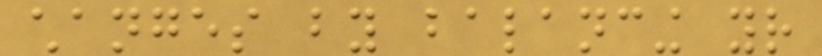changes by balancing your
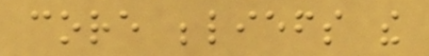core beliefs the
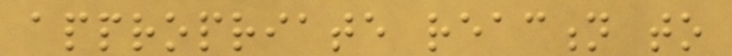appropriate reaction to
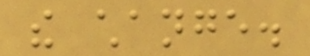the change.
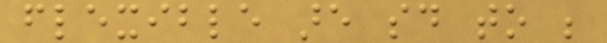flexible are said to be
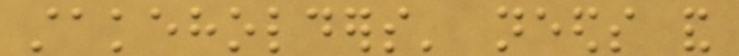stakeholders' needs and
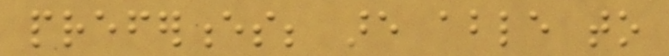preferences; are able to
